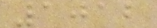1012
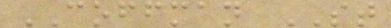COFFMAN ST
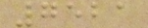7521
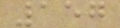157
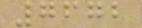7672
